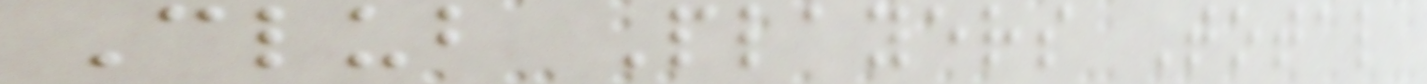Club Players Total
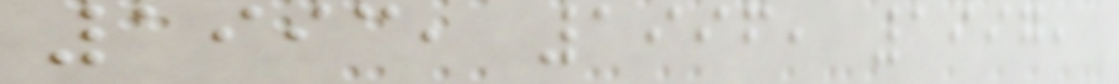1993, 1996, 1997,
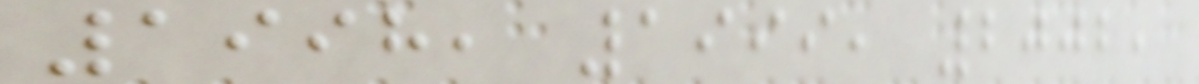1998, 1999, 2002,
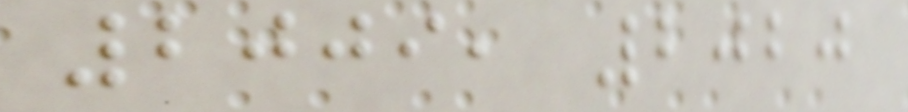2009, 2020
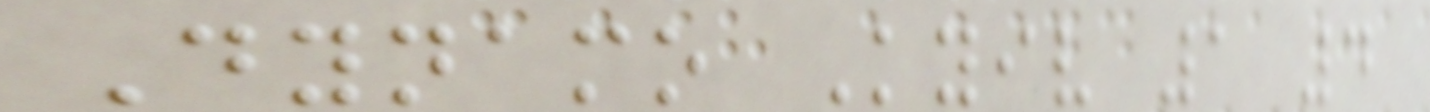Dynamo Kyiv 1 4
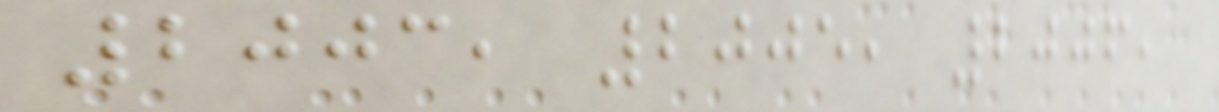2003, 2005, 2006,
